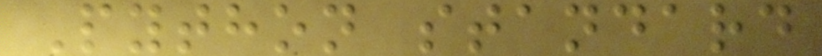Python standard
